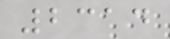2314
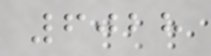6028
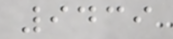9439
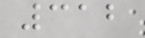312
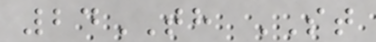24TH ST
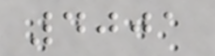4001
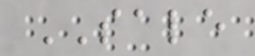SALE
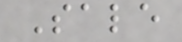Sale
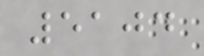5104
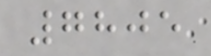7805
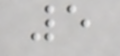5
